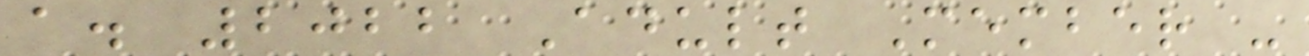a. 2022 Adult Member -
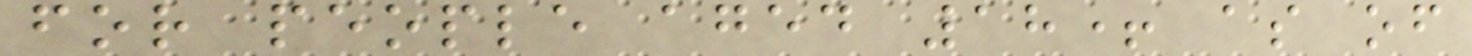for people aged 18+ as of
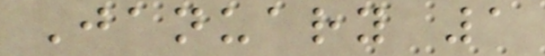January 1
